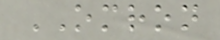OMRON
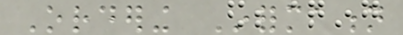Ordering Information
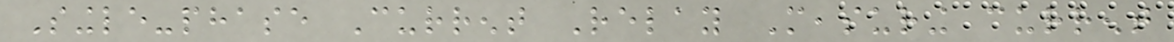Single-phase Current Relay Measuring current
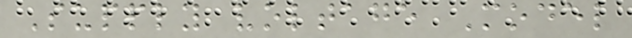Supply voltage Model
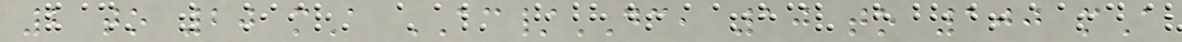2 to 20 mA AC/DC, 10 to 100 mA
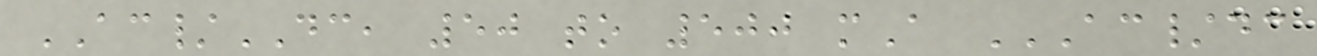AC/DC, 50 to 500 mA AC/DC
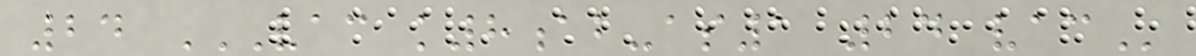24 VAC K8AB-AS1 24 VAC
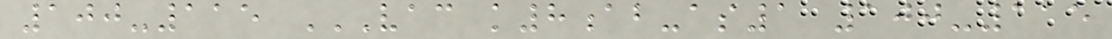100-115 VAC K8AB-AS1 100-115
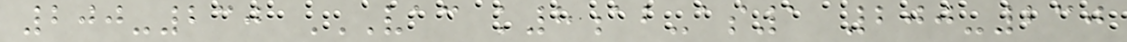200-230 VAC K8AB-AS1 200-230
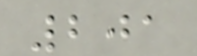201
